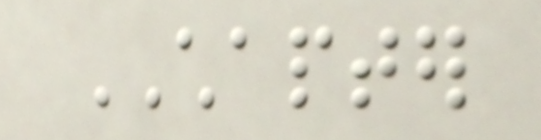CHAPTER
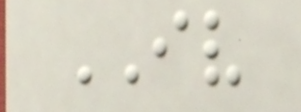IV
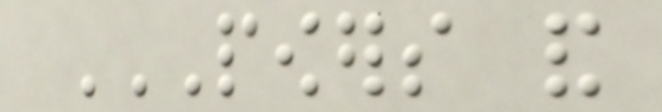POWERS AND
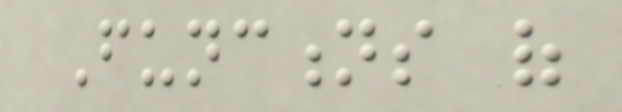Functions of
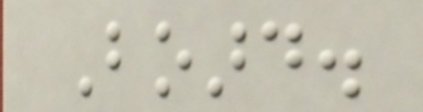Board.
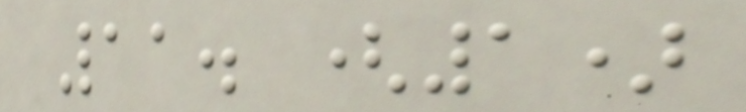11. (1)
